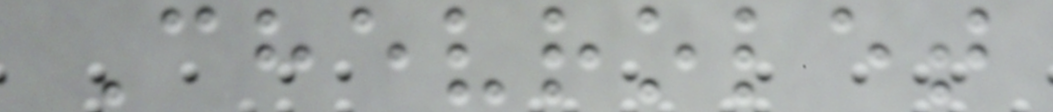Chevrolet
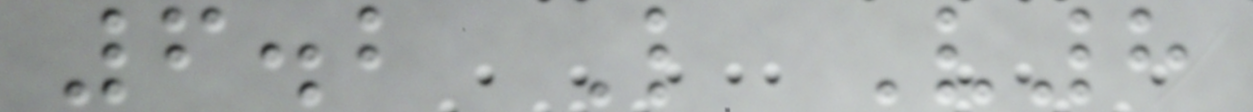6.2 L V8
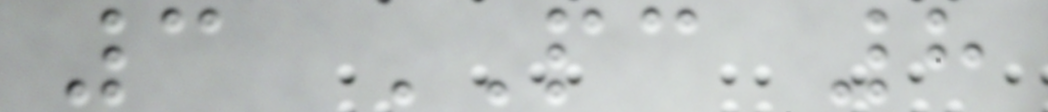3 PC 8
